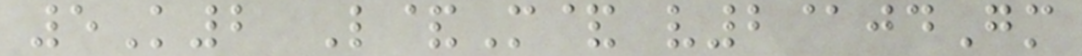5K2 L&M& v2@jdGm
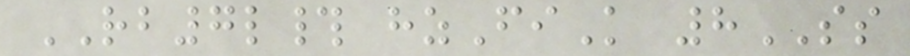RB7l# hzFiK 8SS
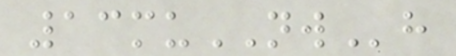13muNWh
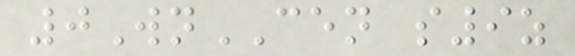0WnCEN s9z
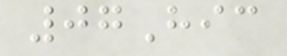07Hic
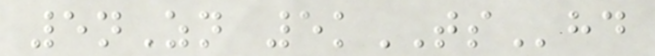5nZn 5kTShd
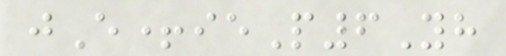jE+ieP6Yh
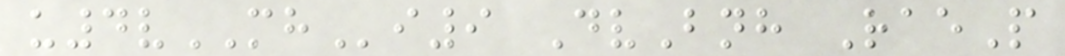u4vMHi9 DvBnh RaeP
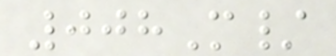008M/
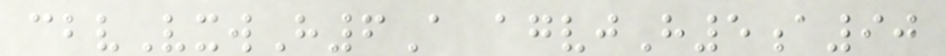cbvVxwH6A agvjH5a90
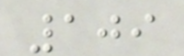109
